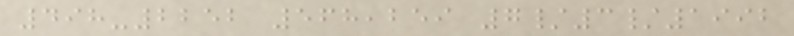498-2252 568,259 7/3/1992
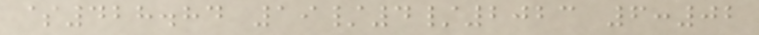$428.84 19/4/2023 6:02
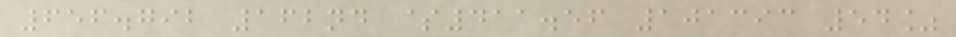656.792 162nd $411.56 101393 54%
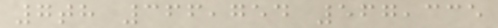7th 366,754 567,335
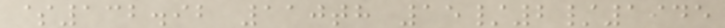$132.92 110th 15/2/1945
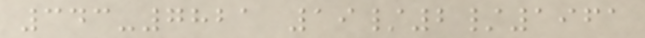343-7821 19/2/1961
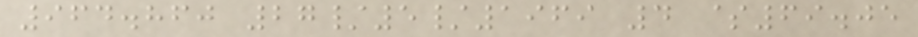964.860 27/5/1969 4 $69.05
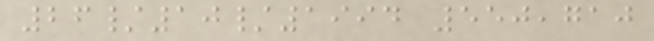26/10/1994 550,710
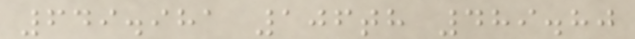649.981 106th 489.80
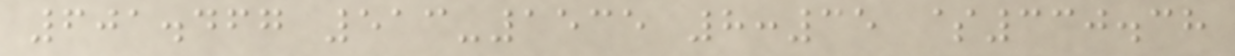601.467 513-1535 8:35 $330.38
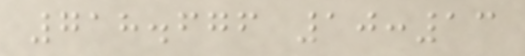718.676 10:13
